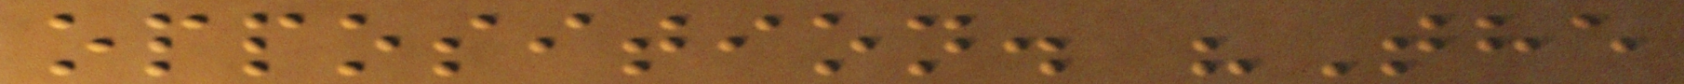opposition. "The
